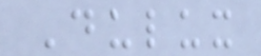Dulux
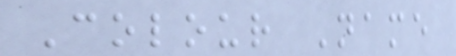Colour Name
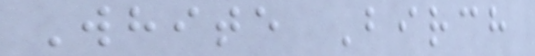White Birch
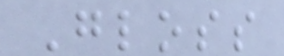Gloss
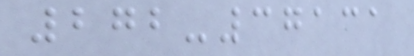272-37131
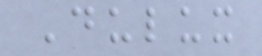Dulux
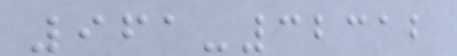961-32312
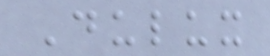Dulux
